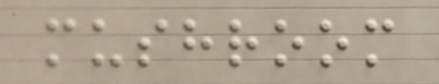mushroom
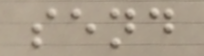send
